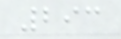293
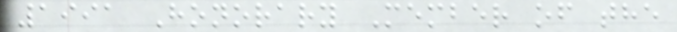1991 Honorary Member of the
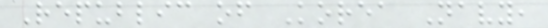Republic of Korea Navy,
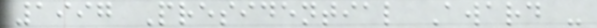1997 Presidential Award -
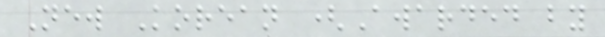New Korean (Awarded by
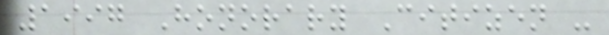1997 Honorary Citizen -
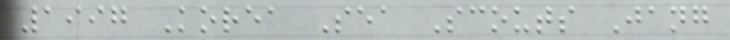1997 Korea Sea Scouts Jang
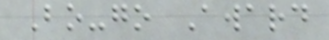Bo-go Award
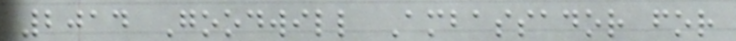2014 Goodwill Ambassador for
